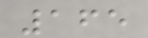165
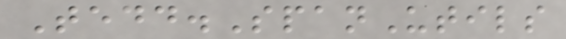Tedd.SpanUtils
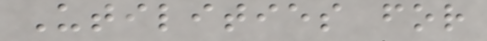Utilities for
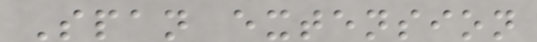Span extension
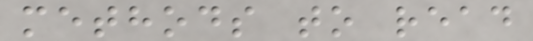methods to read
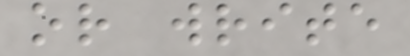or write
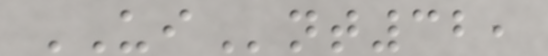UInt32,
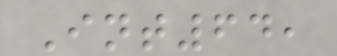Int64,
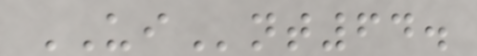UInt64.
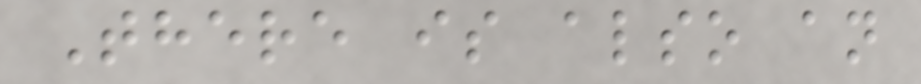There is also an
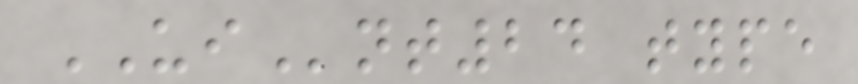UInt24 type
